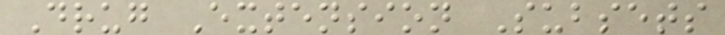Drug Extension Subsets
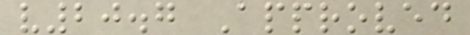v20.7 Approved
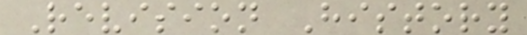Revision History
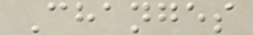Changes
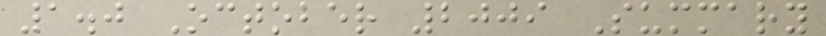1.0 October 2009 Summary
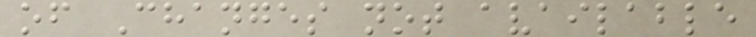of Changes not available
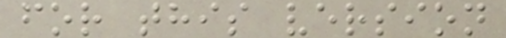for this version
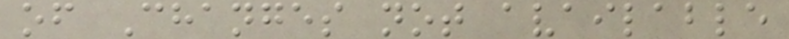of Changes not available
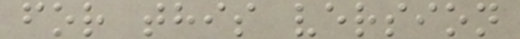for this version
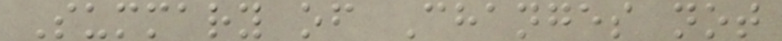Summary of Changes not
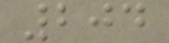204
